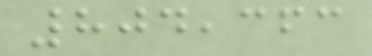804,363
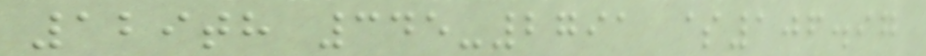129th 345-2791 $106.97
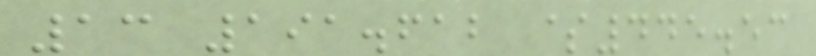13 191.612 $445.53
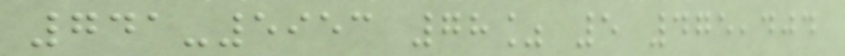741-5953 78% 5 475,404
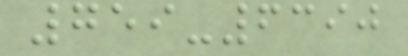759-6390
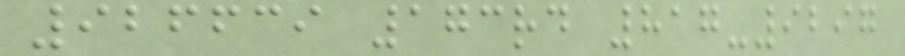926639 173rd 817-9297
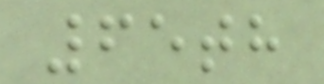65th
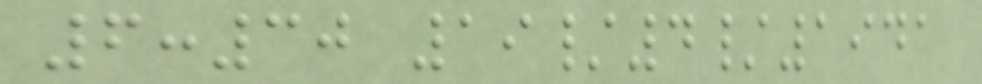6:30 19/4/1941
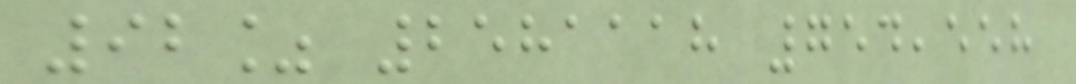92% 2581118 754,558
